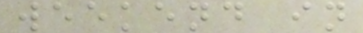weekend in
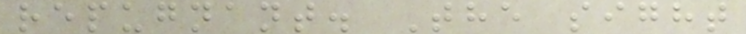repugnant. The sight
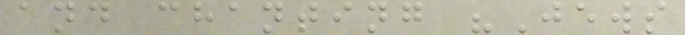and chanting "Jews
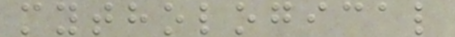mythological
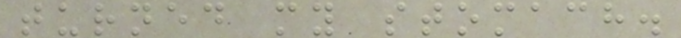turned my stomach.
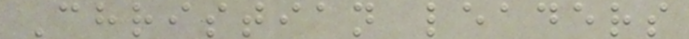Christian leaders
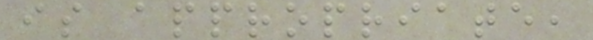is appropriate,
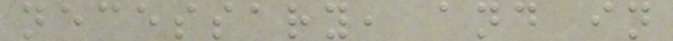necessary, and in
